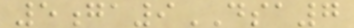5ga9DSA7
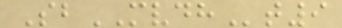SbMVDHt9
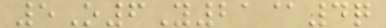5O6Y21@4q
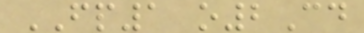FP1 o2Cd
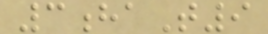3haT9
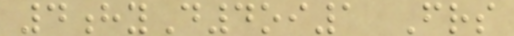4hyD4oi1 Frs
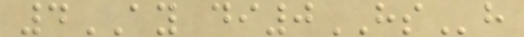4AY di0HSh
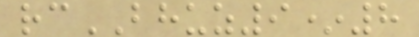rcBHUZ9*8
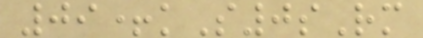09+kS0sRm
